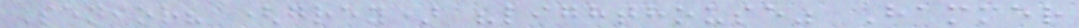Senior? (grey) "lighthouse" Hammer
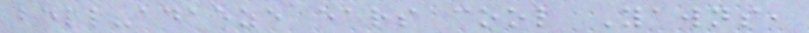bell-adaeze ears cool Yawns,
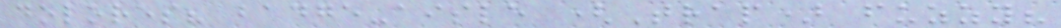dolores? badge-aisle (Trap) fuzzy?
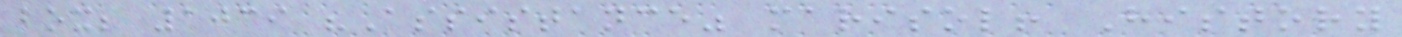box; 1039 "Assistance" marisol! History
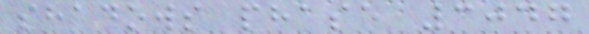shadows phase 3047
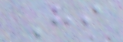Hi
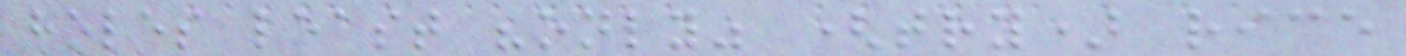holes least "only" (try) rice
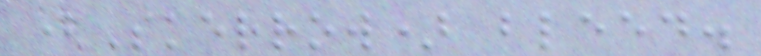(Skerrow) bleed.
